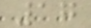17
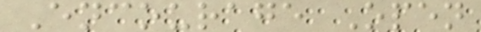Encourage Open
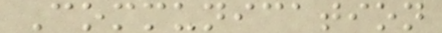Communication
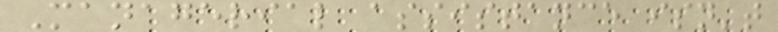Managerial assistance isn't
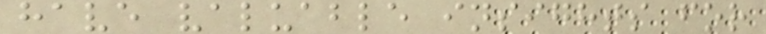have valuable insights for
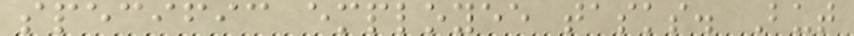specific employee tasks. But
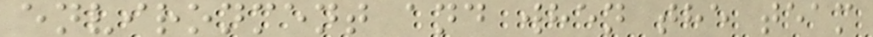environment and when the team
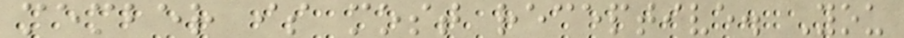member is most receptive. You
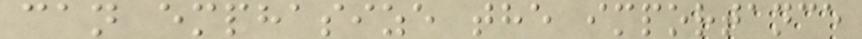can emphasize the importance
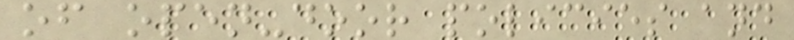of open-door policies and
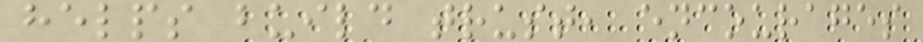helps build trust, encourages
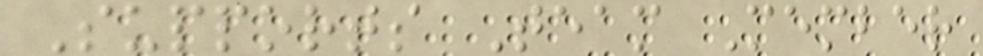Supports Team Member
